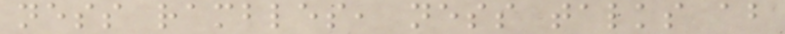ness rambles, ness talks about
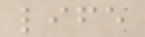life
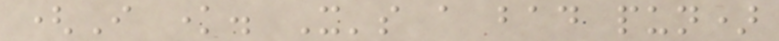(I know. It's a bad pun)
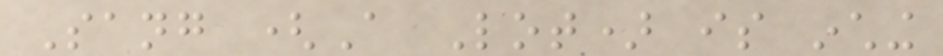Sang (A Lot) is inching
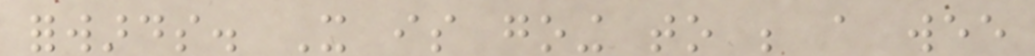forwards. It is going to be a wee
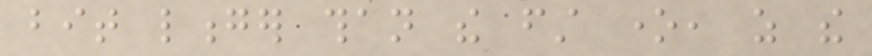bit longer than the first one, as the
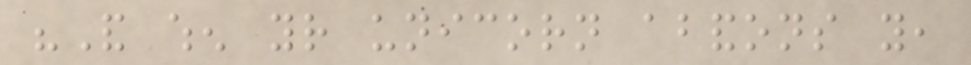"And when your unicorn abandons you,
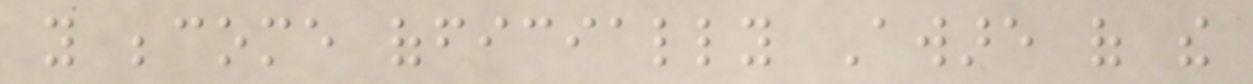you become officially Aware of the
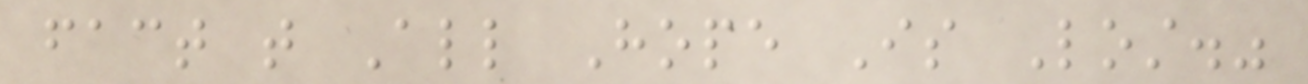fact that All Hope Is Lost."
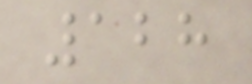128
